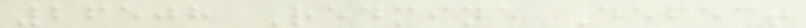26508 Redmine Defect
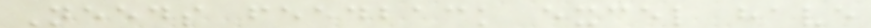Needs feedback excel have
